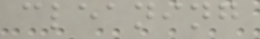cleaning
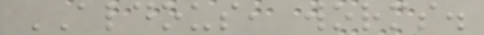ALDOUS, worms.
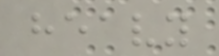heavy
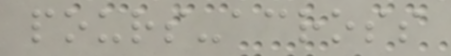pours-across
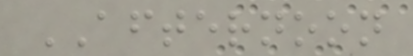AFTERNOON
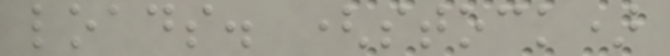loads. (stock)
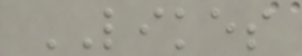LIKES
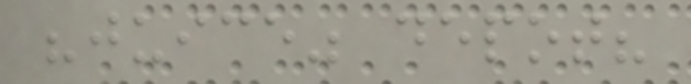"juice" depot?
